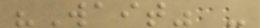"Wait" -
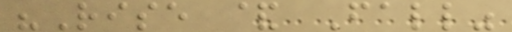"Rise & Fall"
